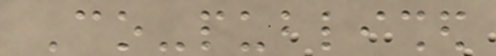Co-published
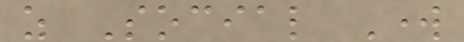as Social Work
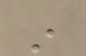in
